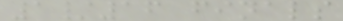1/16 finals
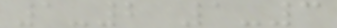1-2 1-3
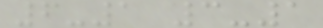6-1 3-1
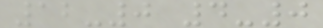12-0 4-0
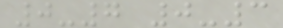0-7 0-3
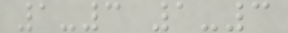1-3 1-3
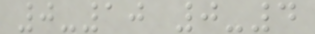0-10 0-4
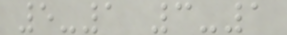5-1 3-1
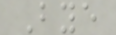Bye
